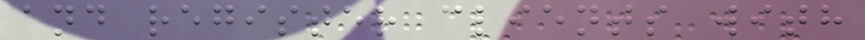and register clients with
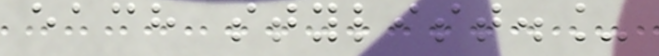each stylist._
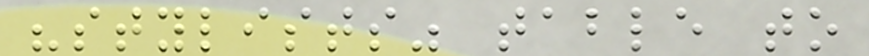"stylists" table to
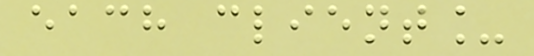each client_
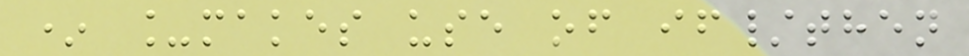* _makes use of if/then
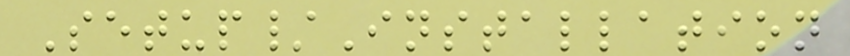Setup/Installation
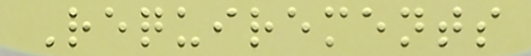Requirements
